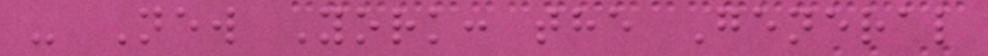- New York: the General
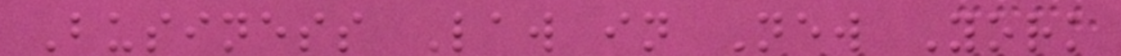Business Law in New York
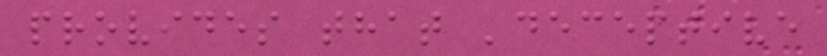provides that 'deceptive
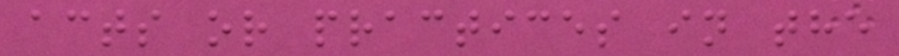acts or practices in the
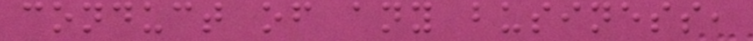conduct of any business,
